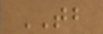TB
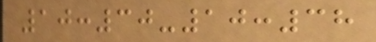10:30-10:38
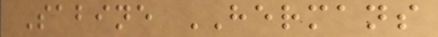Sabine HERMANS
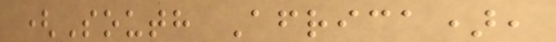(South Africa),
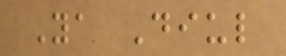Ya Diul
